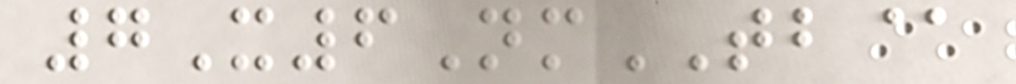7X6NmTB@
